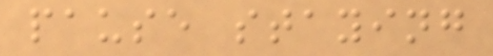pause staying
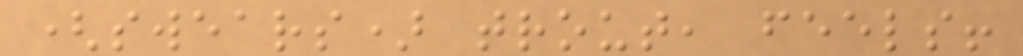(swears) trout, feels!
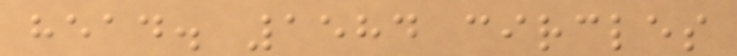head. 1584 circles
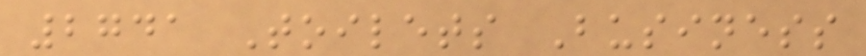2741 Toilets Business
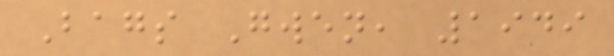Bags Gwen, 1949
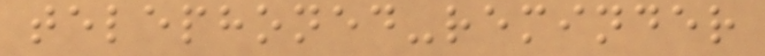telephoned-reminder
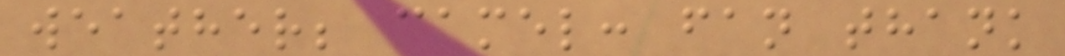weather; camel: fan thank
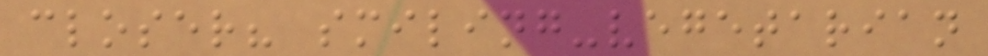closer? smiling-vegetarian
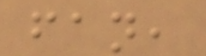fan,
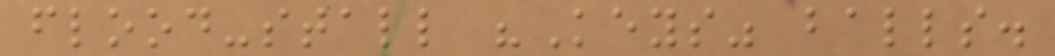flood-stall "Keys" balls.
